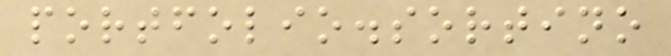portfolio.sortino
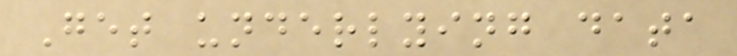Get underlying data
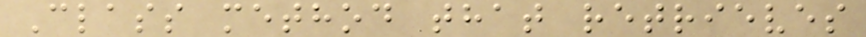Class method that retrieves
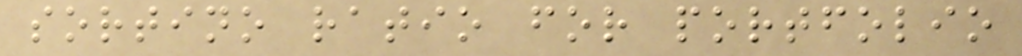sortino ratio for portfolio
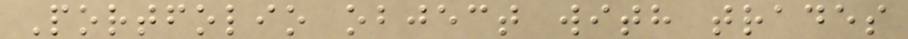Portfolio object with trades
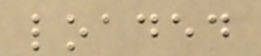loaded
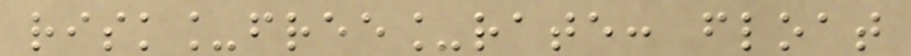risk_free_rate: float
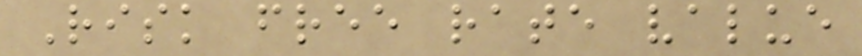Risk free rate value
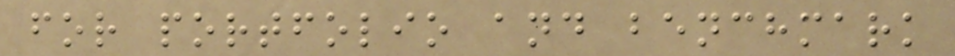for portfolio and benchmark
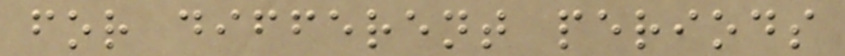for different periods
